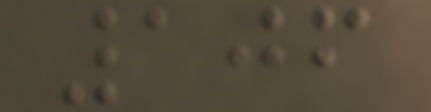106
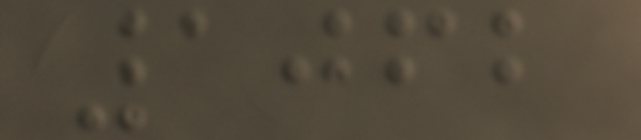1062
